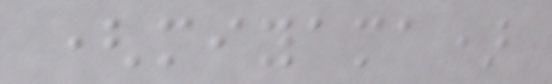(miyama)
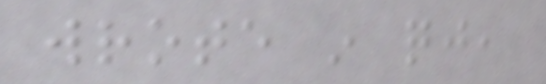wrote in qj,
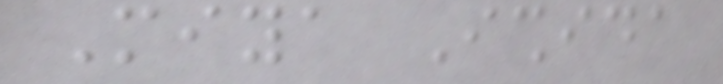Miya Ishida
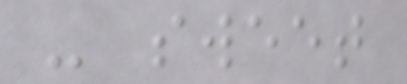- sweet
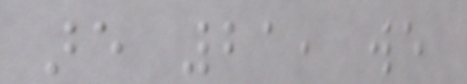are 21, we
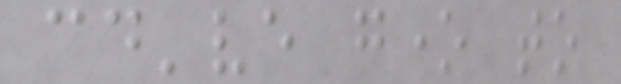could've gone to
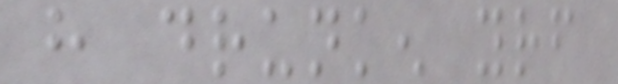have drunken yourself
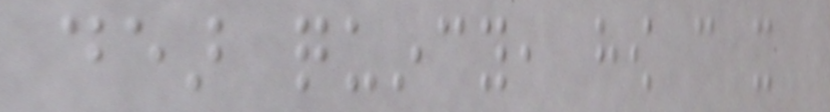dear quincy, how can it
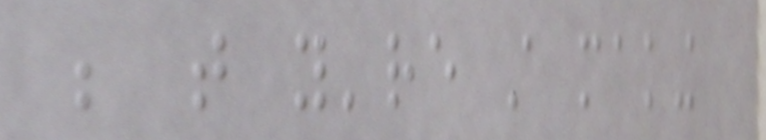be that you're still making
